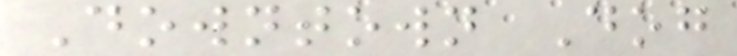Downtown Dog
